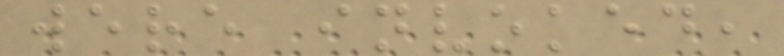were invoked,
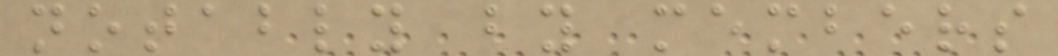notably by members
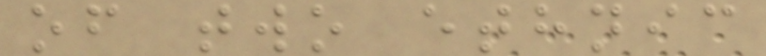of two ethnic
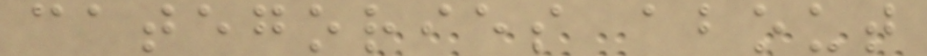categories about
